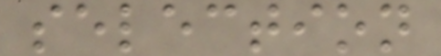selection
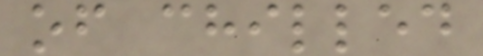of chilled
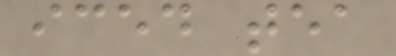iced tea
